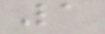1
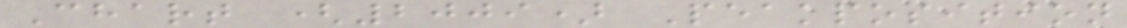Chart (2009) Peakposition
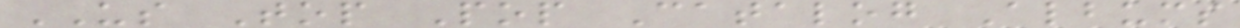US Top Pop Catalog Albums
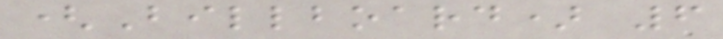(Billboard) 6
